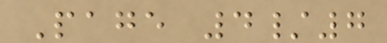Page 4/7
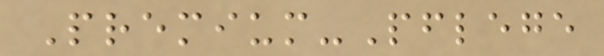Premium-Pflege
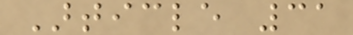Article 31
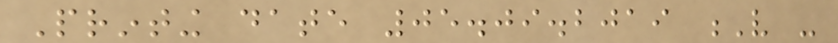Printing date 05.09.2019 V -
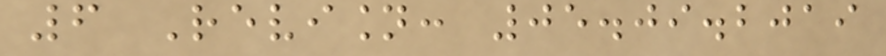6 Revision: 05.09.2019
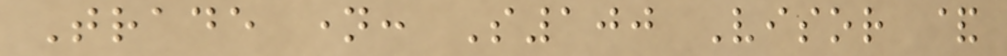Trade name: S100 Visor &
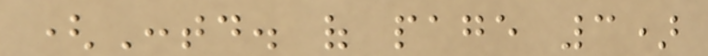(Contd. of page 3)
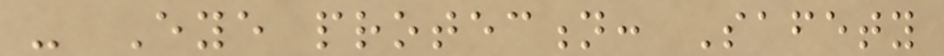- Eye protection: Safety
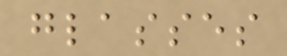glasses
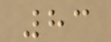83
